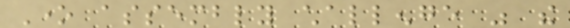One assembly challenge was the
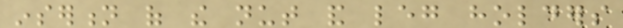insertion of the nut and leg holders
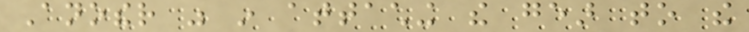Another was in attaching the gear to the
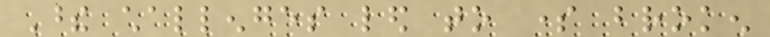These challenges led to some broken
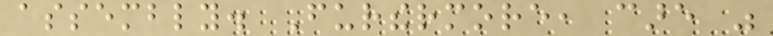assembly. Furthermore, care was
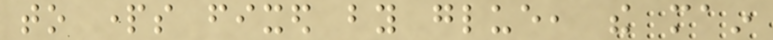to parts fixed by glue, the main
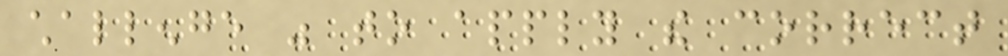challenge was to apply the correct
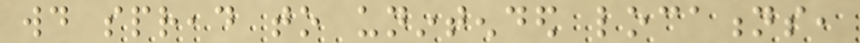would spread to unintended locations,
